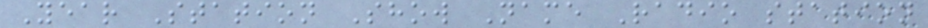Year Station Show Name Radio station
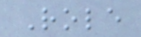Role
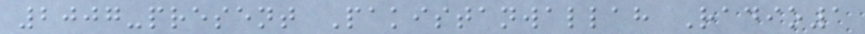2007-present Pakistanwallah Radio1
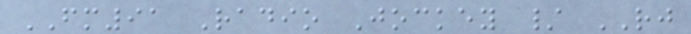FM91 Radio Jockey / RJ
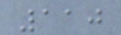110
